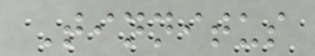Tinnitus
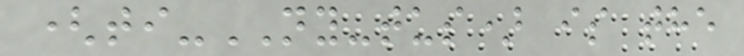(ti-NY-tus) is the
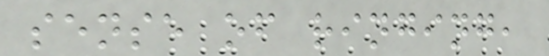sense of ringing,
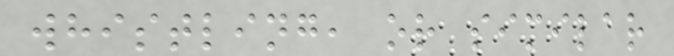whistling, or similar
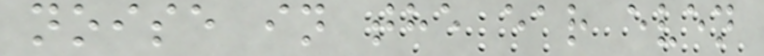noise in the ear even
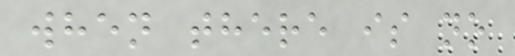when there is no
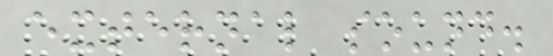external sound.
